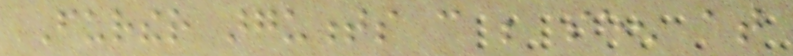Further arguments can be seen at
